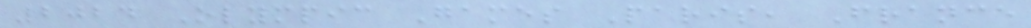2024 Olympic Games Paris, France
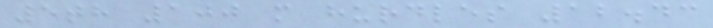5th 100 m hurdles 12.43
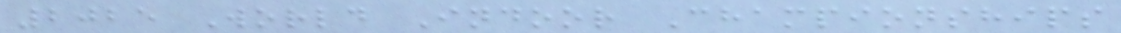2025 World Indoor Championships
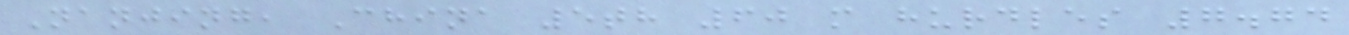Nanjing, China 5th 60 m hurdles 7.74
